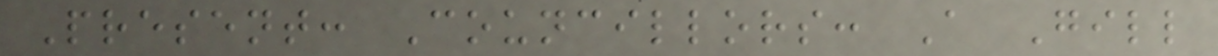Present: Councillors: A Gill
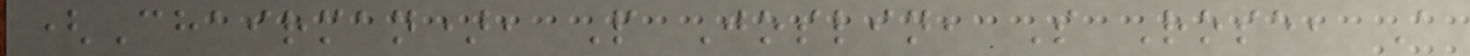(Chairman), P Joslin, S Rose, A
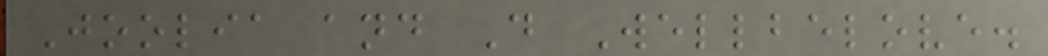Joolia and D Wellbelove.
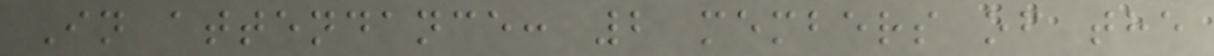In attendance: 2 members of the
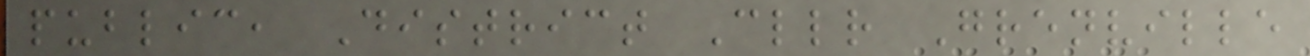public, District Cllr Grenville
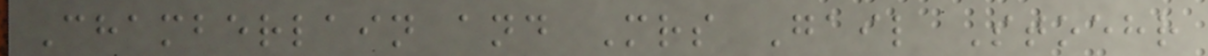Chamberlain and Mrs Gail Stoehr
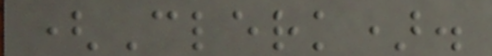(Clerk).
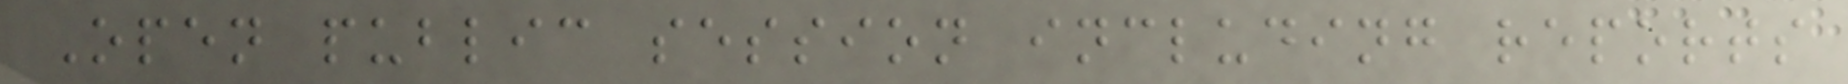Open public session including reports
